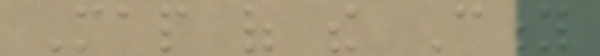Map of the City
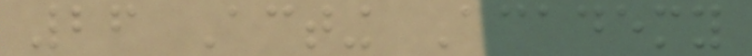26 Acting Academy
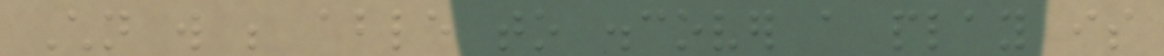Children will be able to discover a play is
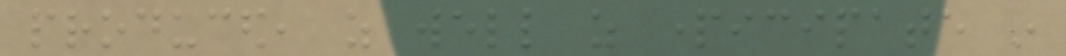produced, as well as participate in
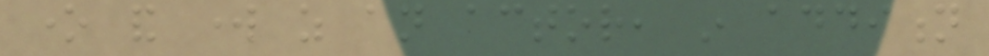one and work as an actor, in addition
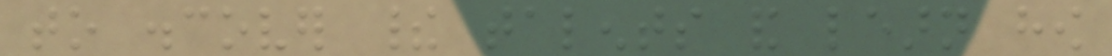to discover their talents and learn how
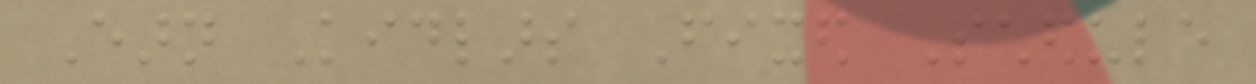Earn Kidlars Fixed Schedule
